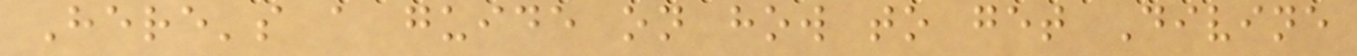Here's a guide on how to get Divine
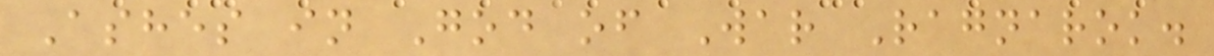Ashes in God of War Ragnarok.
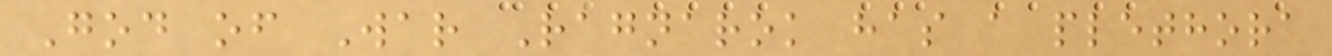God of War Ragnarok has a plethora
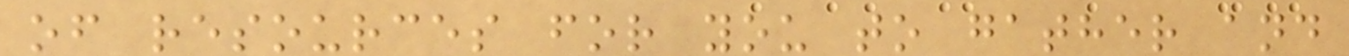of resources for you to gather and
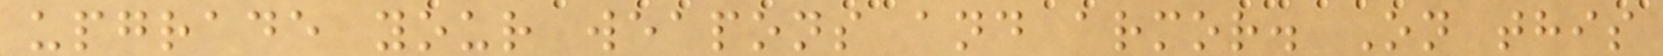upgrade your weapons and armor. On this
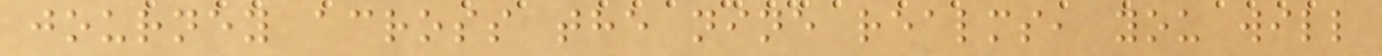journey across the nine realms, you will
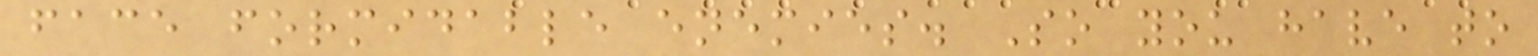face formidable enemies. So you have to
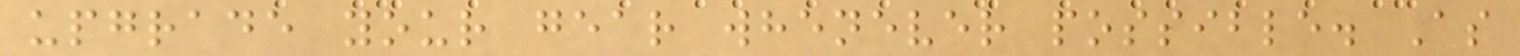upgrade your gear whenever possible. As
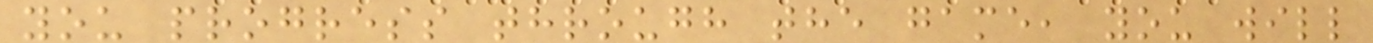you progress through the game, you will
